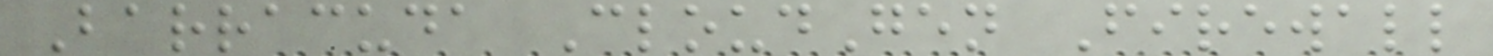Barracuda CloudGen Firewall
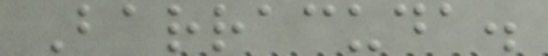Barracuda.
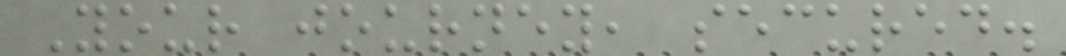Your journey, secured.
